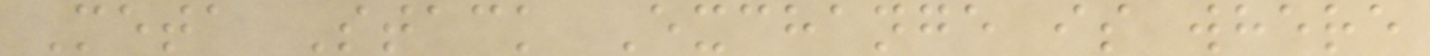Meta Stack Exchange is where
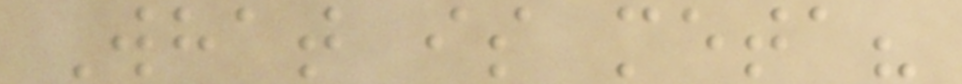What is meta?
